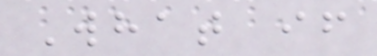What if
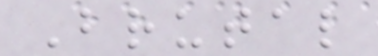Brutal
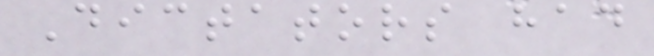Dictators had
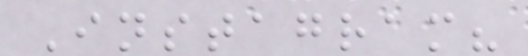Instagram?
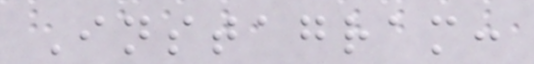Instagram:
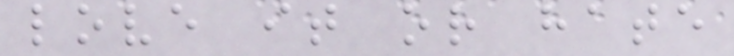love it or hate
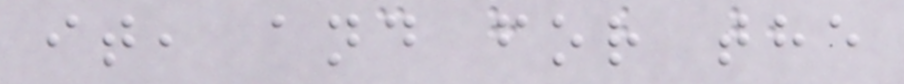it, and for the
